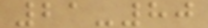21-80
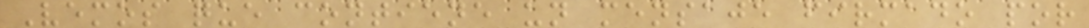Vemos que contiene un mensaje firmado por
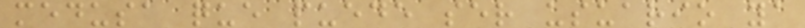medusa que puede ser usuario ya
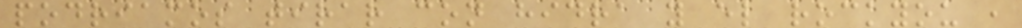podriamos tirar con hidra y el rockyou ,
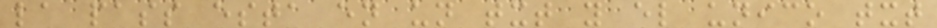la pass esta en un txt y el unico txt
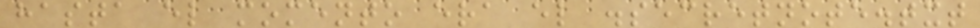hasta el momento era el .secretnote.txt
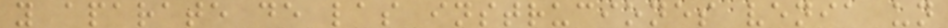y aparate de las instruciones venia un
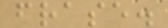frase.
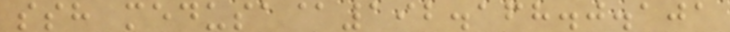ssh medusa@192.168.0.101
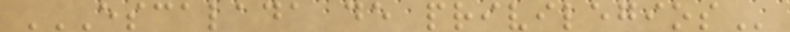ESCALADA DE PRIVILEGIOS
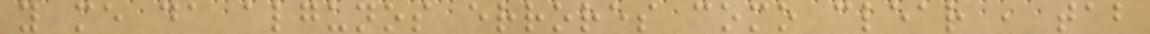y me da algunos errores como clear , tab
